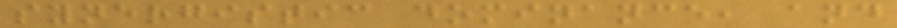synergistic dominance, and
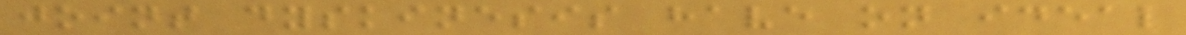joint dyskinesis have on ideal
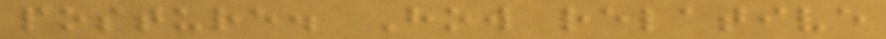posture. How relative
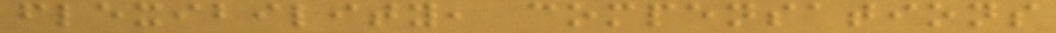flexibility, compensations
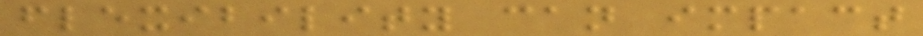flexibility can impact
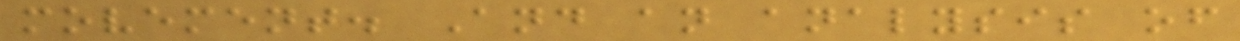movement. And an analysis of
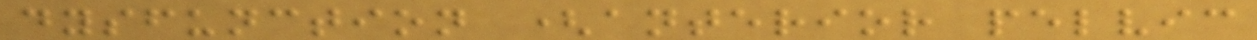dysfunction (anterior pelvic
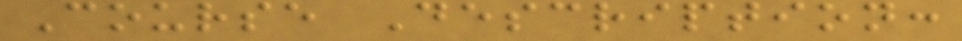Course Description:
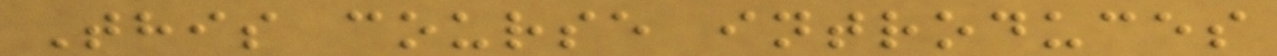This course introduces
